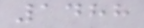1488
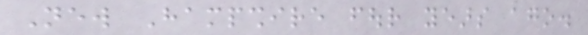New Hampshire four years ago.
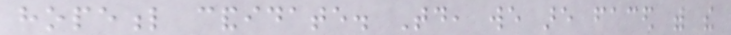hopeful candidate. Today, we are faced with the
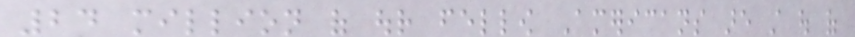24 million of our fellow Americans are still out of
